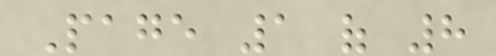Page 1 of 8
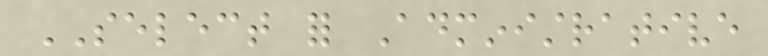SELECT for Administrative
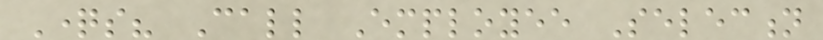Questions? Call Employee Selection
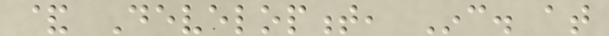& Development, Inc. at
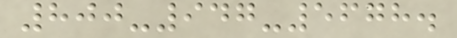800-947-5678.
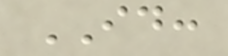ID:
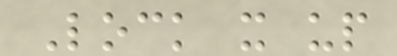Lock it up
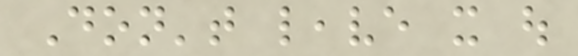Don't leave it out
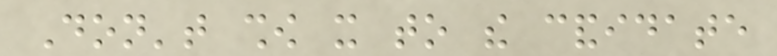Don't show it to the candidate
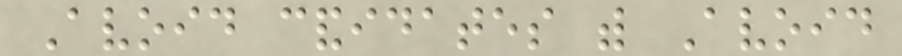Avoid candidates with Avoid
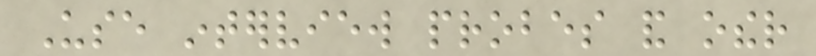Use interview probes and other
